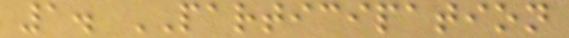1. PARTICIPATION
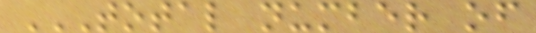TOTAL NUMBER OF
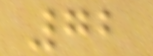72
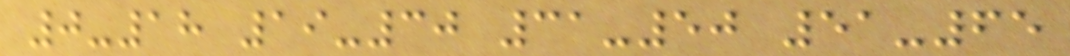0-18 19-30 31-50 51-65
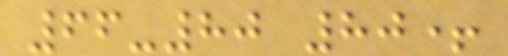66-80 80+
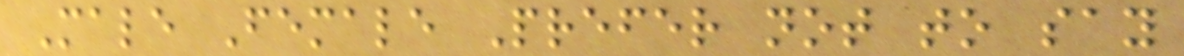Male Female Prefer not to say
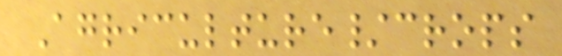Agriculture/crops
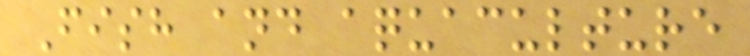Fish and aquaculture
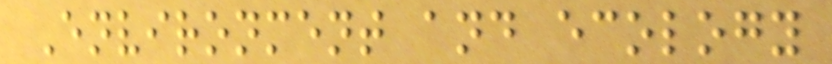Environment and ecology
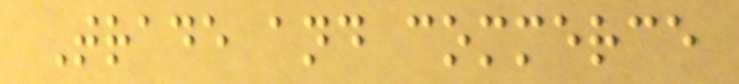Trade and commerce
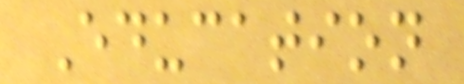Education
